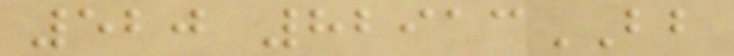520 82913BB
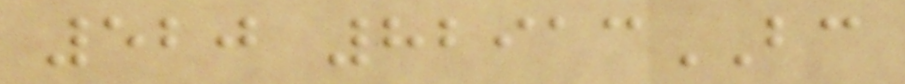520 82913BC
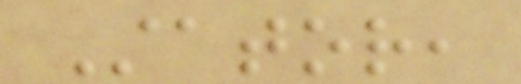Stator,
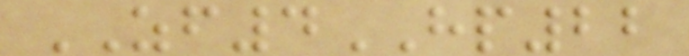ZF4HP22
